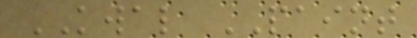KWAL PAINT
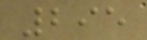295
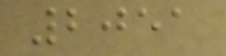2051
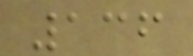136
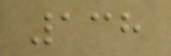138
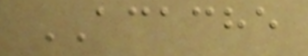ACACHE
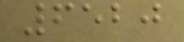6520
